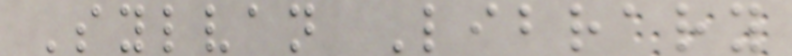Sylvan Library
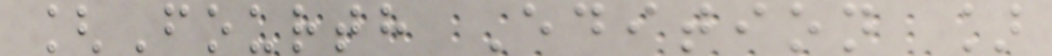[Fourth Edition ]
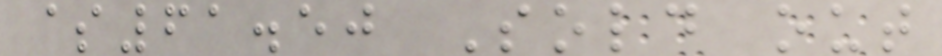$61.50 Sold out
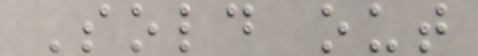Sold out
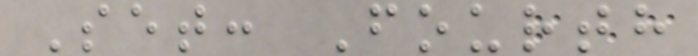Set: Fourth
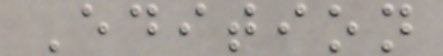Edition
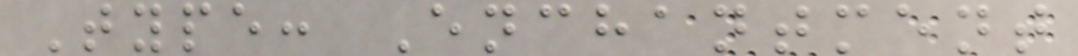Type: Enchantment
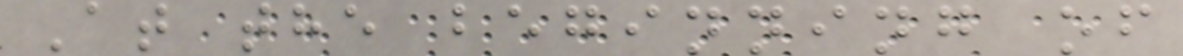At the beginning of
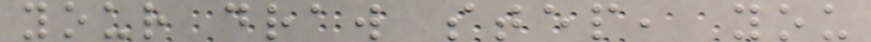your draw step, you
